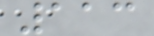113
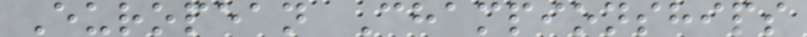European Championships
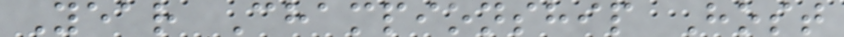Year Championship Host
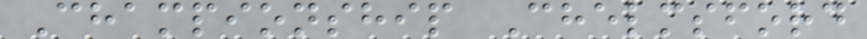Championship Chelmsford
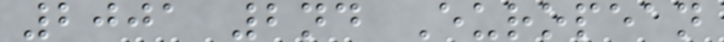2001 2nd European
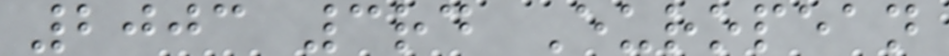2003 3rd European
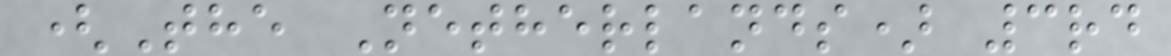(The Netherlands) 3rd
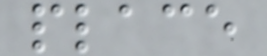place
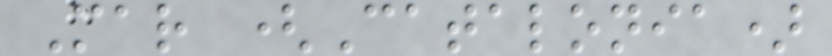Mar (Catalonia)
